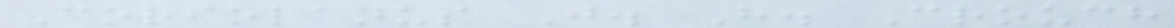Coriolanus J. H. Crouch
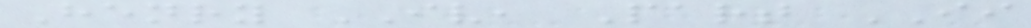Henry IV, Part II
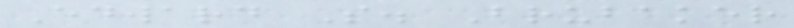Edward S. Brubaker
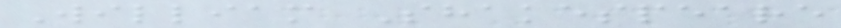William Shakespeare
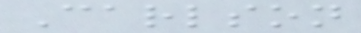Carlson
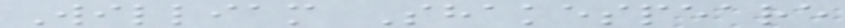William Shakespeare
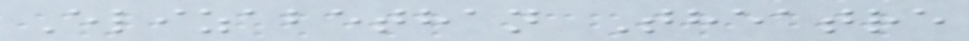Elizabethan Theatre
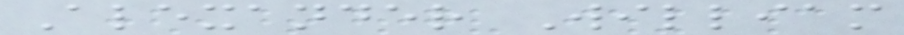Alexander William
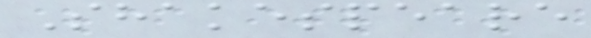Shakespeare
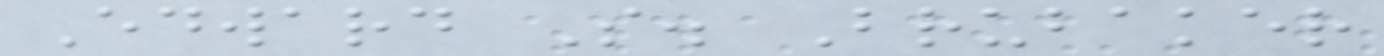Edward S. Brubaker
